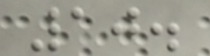10.
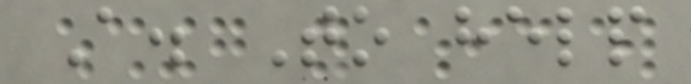A. To help
